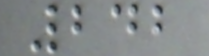242
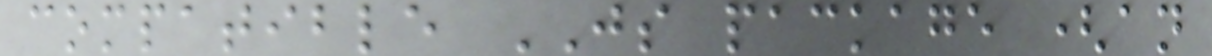compatible JS package (an
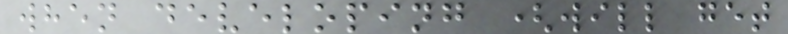when developing (will get
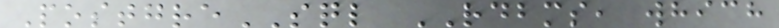PostgreSQL RDBMS, which
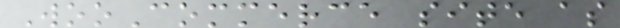WooCommerce site as
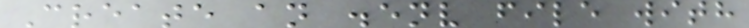Create an .env file with
